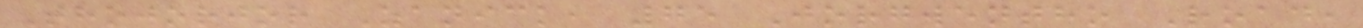Thojorjor Zanick, 75 Jorgwentho Road,
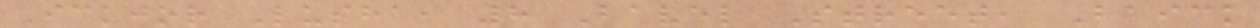Ickjor Lusha, 8 Bavel Street, Baick
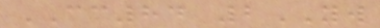CC84 2YW
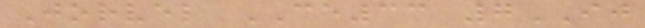Jorvel CE33 7IJ
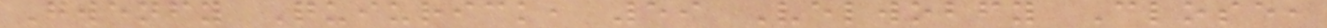Gwenfy Quiurick, 59 Velwobfy Close,
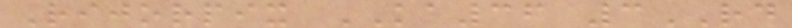Rijorpix KA36 3RD
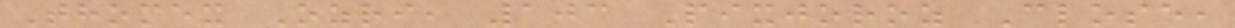Thomex Ozri, 103 Pixjoroz Close,
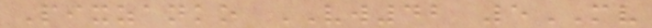Pixzanko VW42 5MV
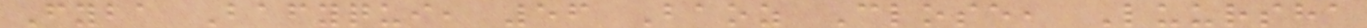Fyba Bafyqui, 56 Baoz Close, Luursha
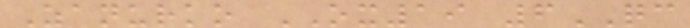Zanurko OX19 6QC
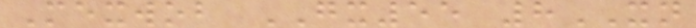Mexwob GX55 8XN
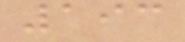193
